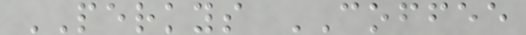PERKYS COFFEE
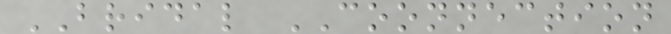BRIDAL COONNECTION
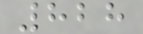828
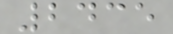2435
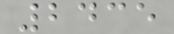2435
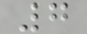7
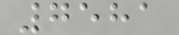7581
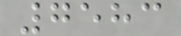7583
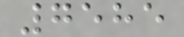7585
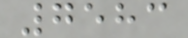7583
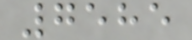7585
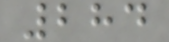284
